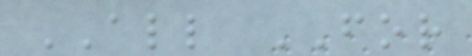ALL FOR
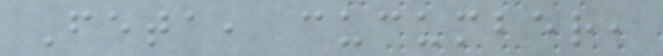Feta, cucumber,
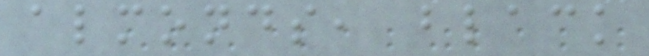almonds, black
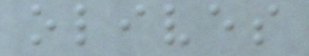olives
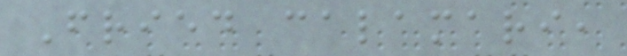Fried calamari,
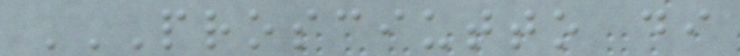PROSCIUTTO DI
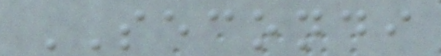SECONDI
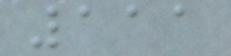111
